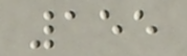155
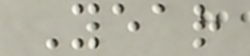Year
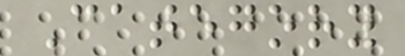Category
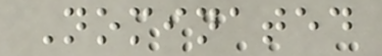Nominated
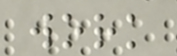work
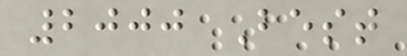2000 Best
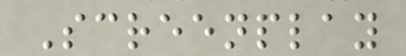Screenplay
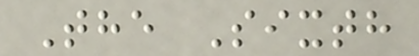The Sixth
